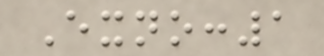Exno:1
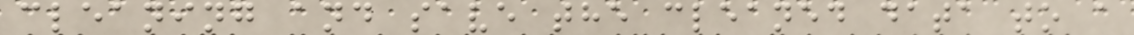cleaning and save the cleaned data to a
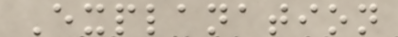Explanation
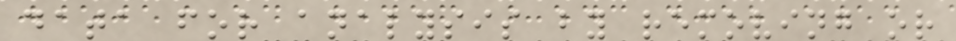data for analysis by removing or
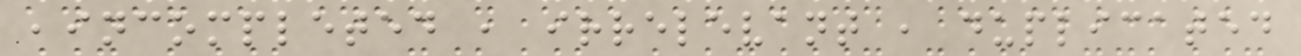,incompleted , irrelevant , duplicated
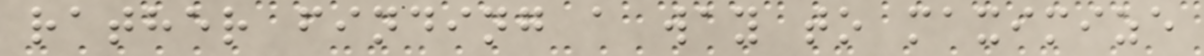rather finding a way to maximize
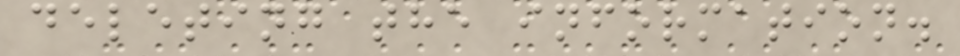deleting the information.
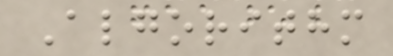Algorithm
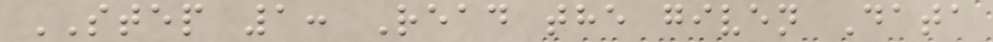STEP 1: Read the given Data
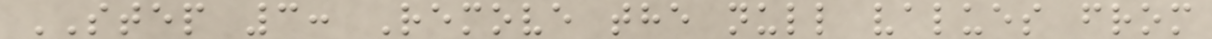STEP 3: Remove the null values from
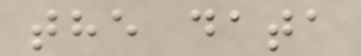the data
